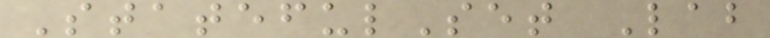StatefulSet Lab
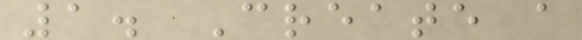1. Create a
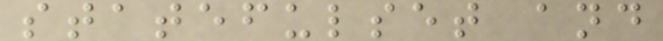statefulset and
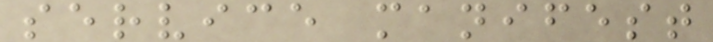service manifest
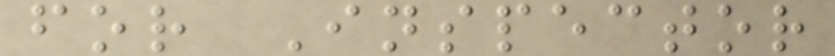for Inspector
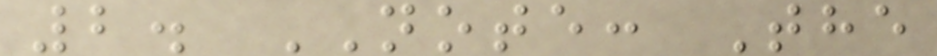2. NOTE: The
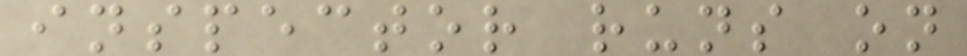inspector runs on
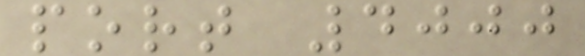port 4000
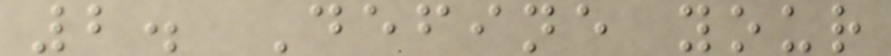2. Define your
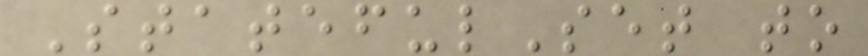StatefulSet to
